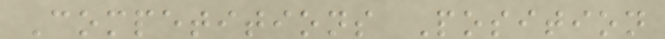Competitions Position
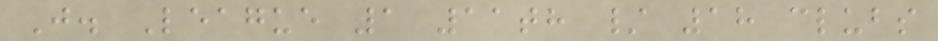J. League 1 11th / 18 clubs
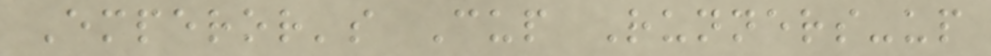Emperor's Cup Runners-up
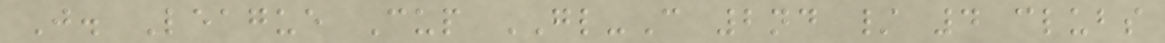J. League Cup GL-C 2nd / 4 clubs
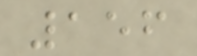156
